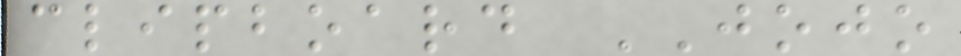clipboard JOJO
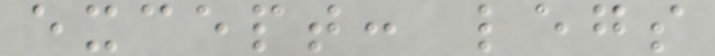except: legs
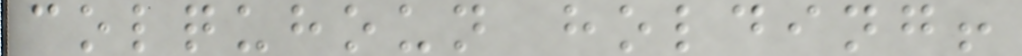colquhoun holding!
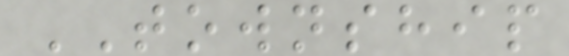TOWNSHIP
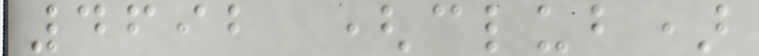4692 (club)
